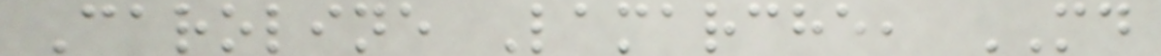Caroline Lamarche, MD
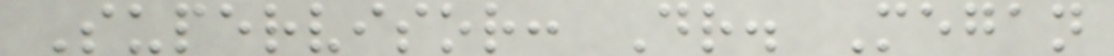Supervisor: Dr. Megan
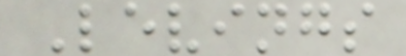Levings
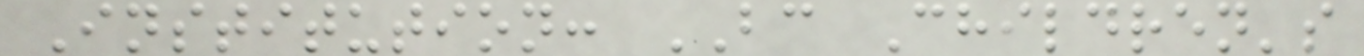Institution: BC Children's
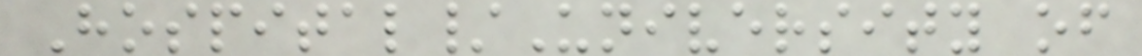Hospital/University of
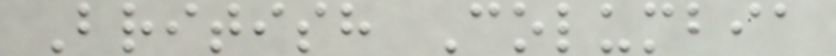British Columbia
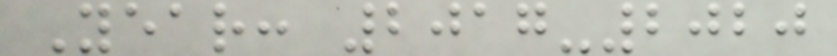Year: 2017-2020
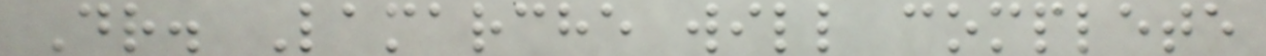Dr. Lamarche will complete
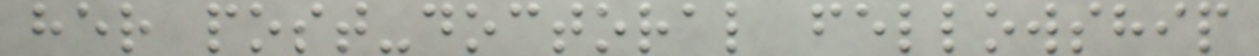her post-doctoral fellowship
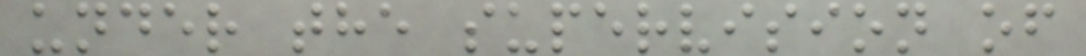under the supervision of
